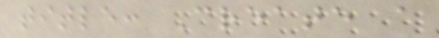title: Create a
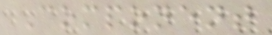Component
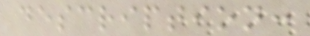description:
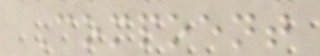Compoent
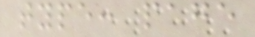type: page
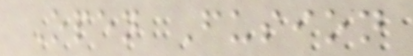Open Fusion
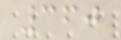360
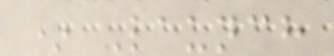* Launch
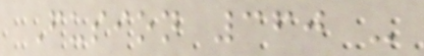Fusion 360 -
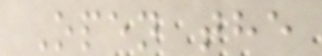Open the
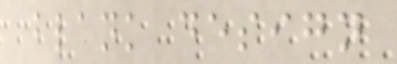blank design
